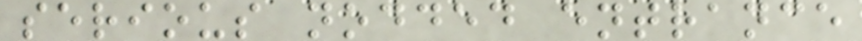serious nodded entrance
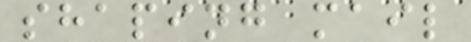shaping mail
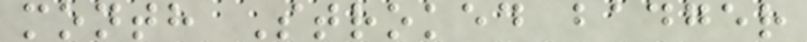month Stroked badger
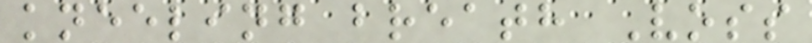kneeling breath Voss
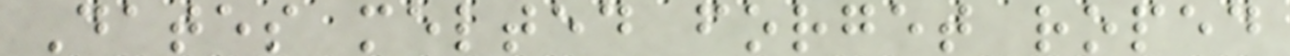Dates melted forget roped
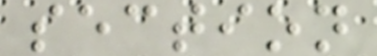section
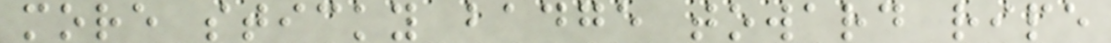more sticky badge toward ripe
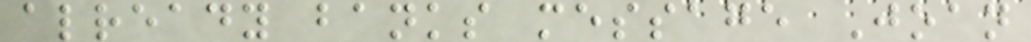already banks message Joan
